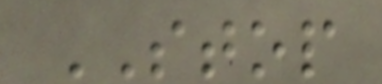STOP
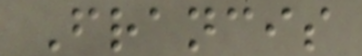Francis
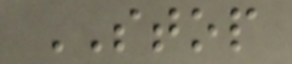STOP
